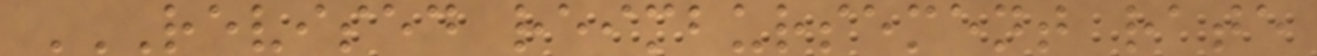REVISED REIMBURSEMENT RATE
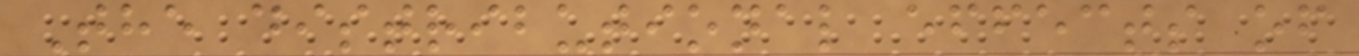The distributional effects of
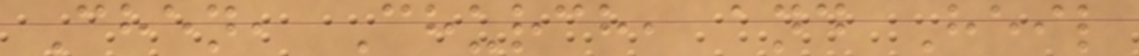Chen, Church, and Heil
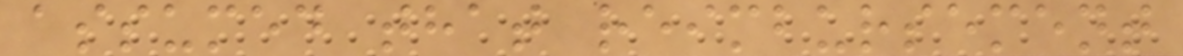assumed that reimbursement
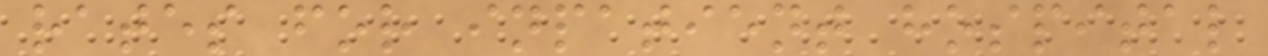rates for inpatient hospital
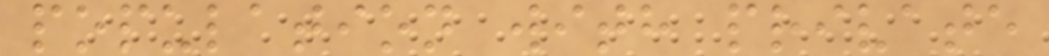population with private
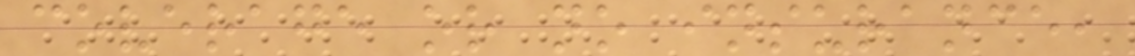coverage or no insurance,
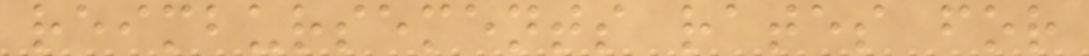reimbursements rates for
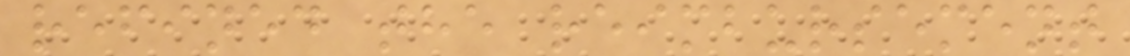refined the reimbursement
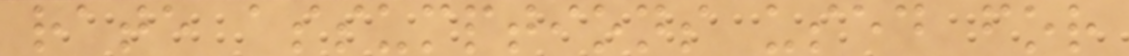rate assumptions used for
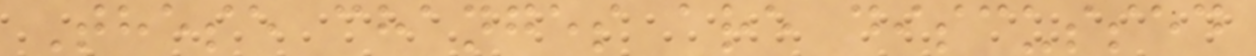These changes are discussed
